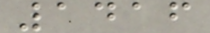1416
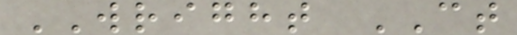WRIGHT CT
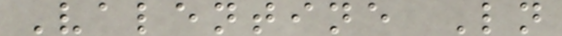Valentine Ln
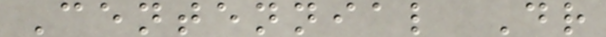Centennial Dr
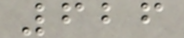626
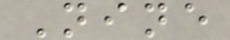Nine
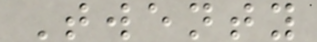Twenty
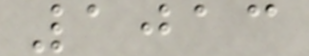1013
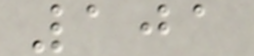101
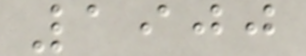1900
